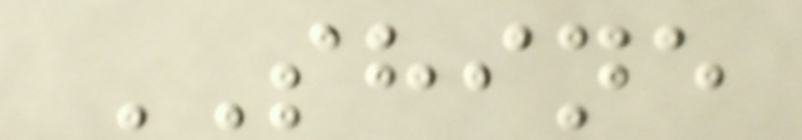SHINE
